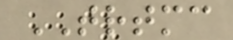TRTMC
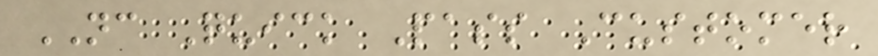NC Quick Pass Customer
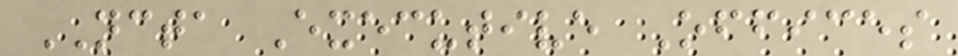NCTA Executive Offices
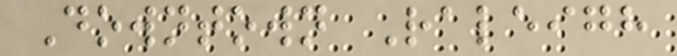Downtown Raleigh
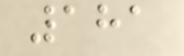181
